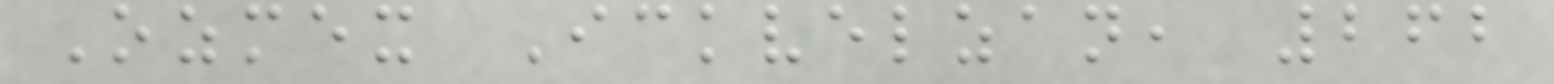Ozmex Ickvelzan, 262
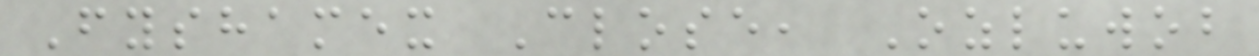Fyshamex Close, Ozluwob
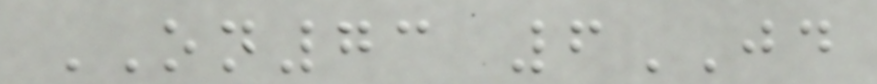ON73 6JD
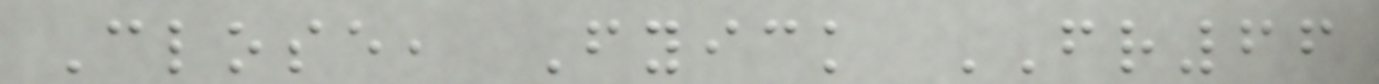Close, Fyick FR66
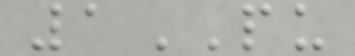1PU
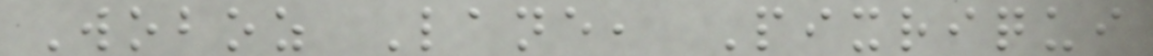Woboz Lane, Pixriqui
